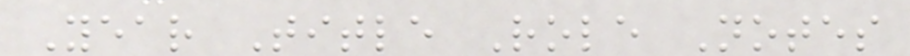Year Title Role Notes
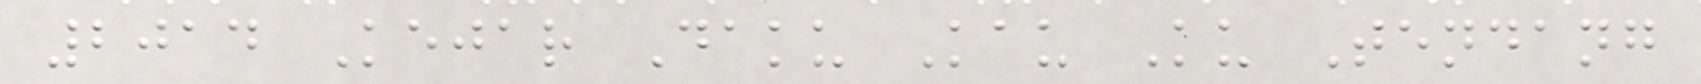2014 Kejar Daku Kau Ku Tendang
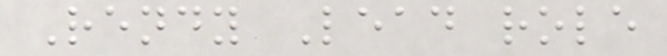Rendy Lead role
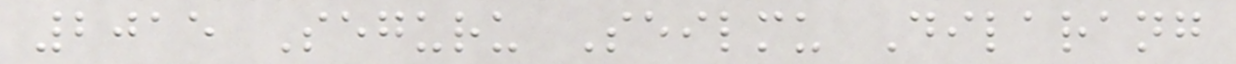2015 Seguru Seilmu Dilarang
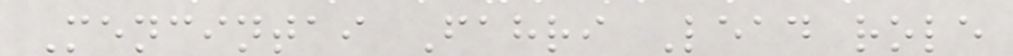Mencintai Fahri Lead role
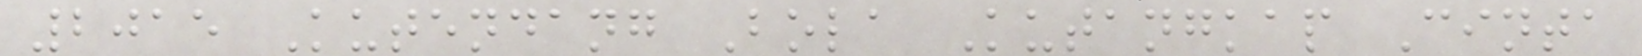2015 Kutendang Bola Kutangkap Cinta
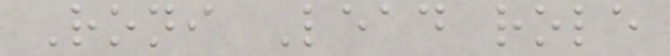Roni Lead role
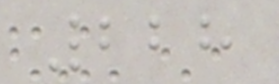228
